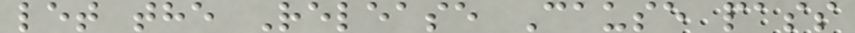let the Release Cause pass
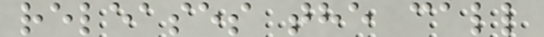releases the call
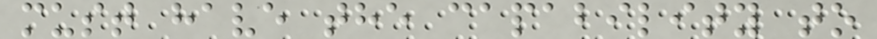must have the capability to
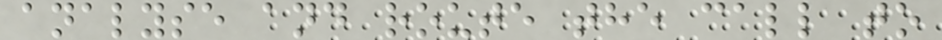analyse and route the call to
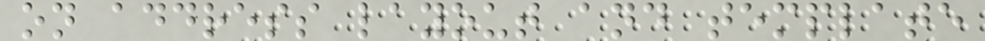on address layout and template
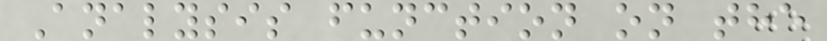Analysis function on the
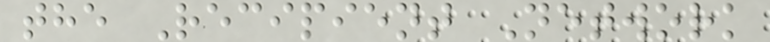the Recipient Network
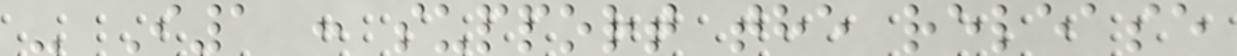- I1 : support the release
